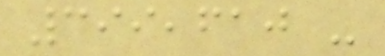399,610 -
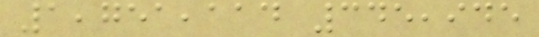1,751,114 345,945
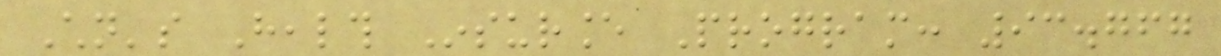Children's Health Insurance Program: 93.767
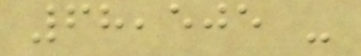68,505 -
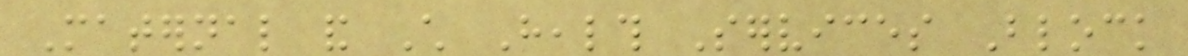Maternal and Child Health Services Block
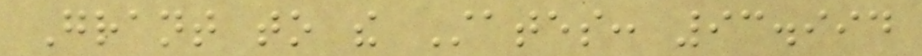Grant to the States: 93.994
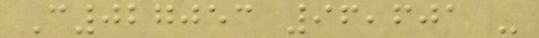C027053 96,601 -
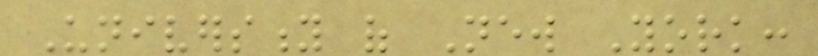University of New York:
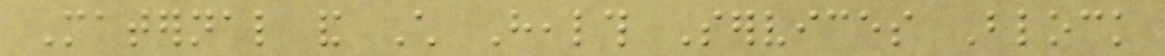Maternal and Child Health Services Block
